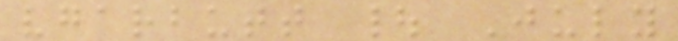vgarbutt | July
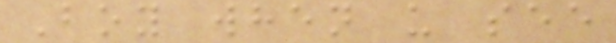Boy when u see
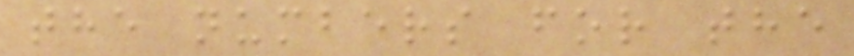the numbers for the
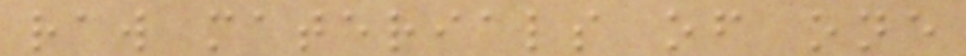raw materials of one
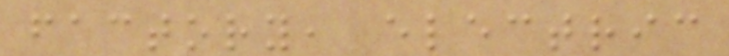factory, electric
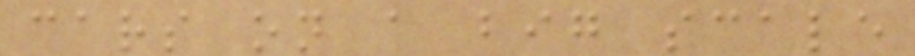cars on a big scale
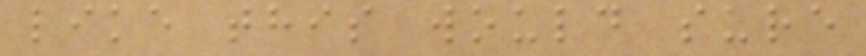like this would sure
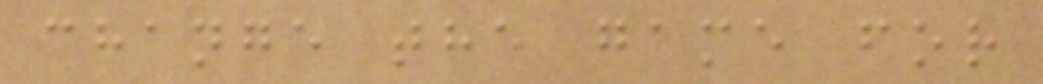change the game for
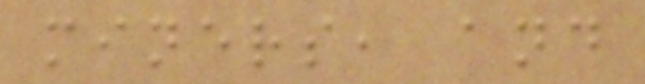miners, and
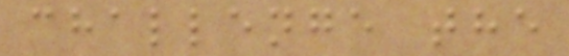challenge the
